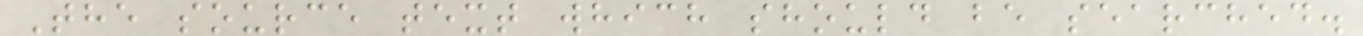The source text which should be searched.
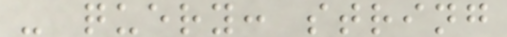- query: string
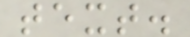text.
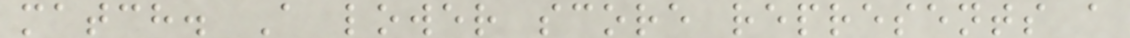match. A lower score represents a
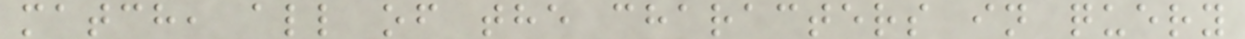match, all of the characters in query
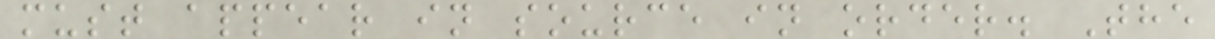must appear in source in order. The
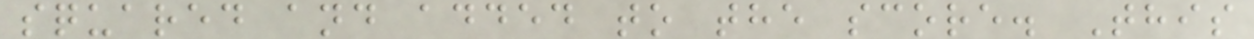squared and added to the score. This
